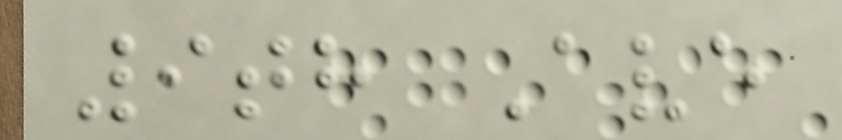9th Ave
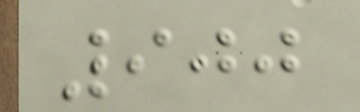900
